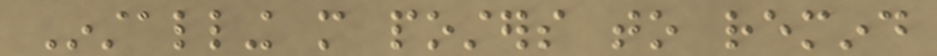Installing more posters to remind
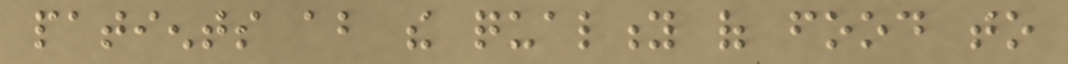patients about the quality of food to
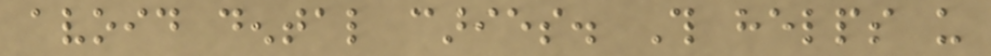avoid dental caries. This helps us
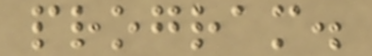program.
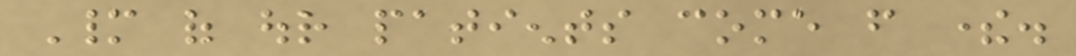Many of our patients come from there.
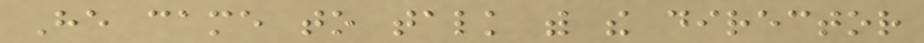He came to talk with the director
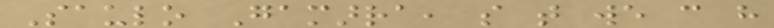Saulo Gamarra, so that we can have
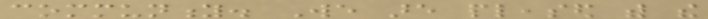community. We are pleased with the
